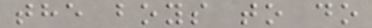the boys to do
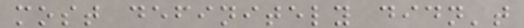most definitely didn't
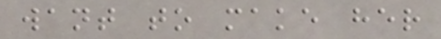want to make her
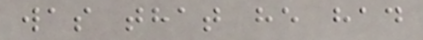was that he had
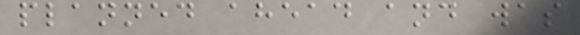planned ahead and was
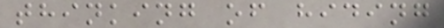thinking of hiding
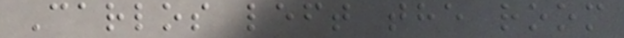Carlos left the room
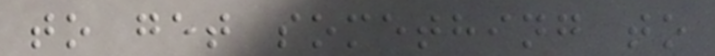to get something to
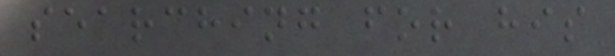searching for his
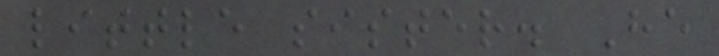little sister. He
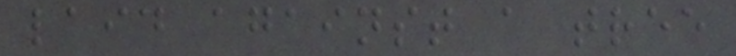laid against a tree
